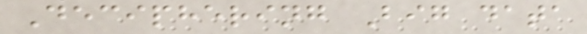Deciphering Big data
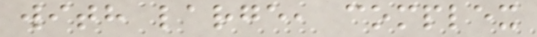with large, complex
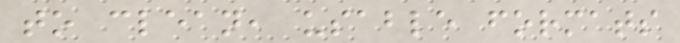to clean, usable formats
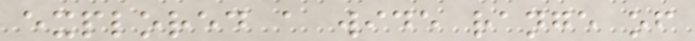explored a wide range of
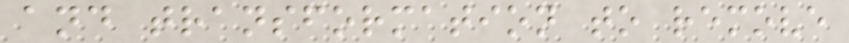and transformation to remove
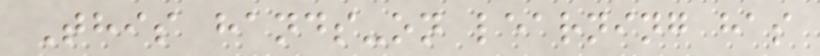This hands-on learning has
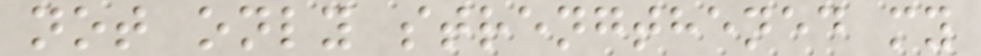not only strengthened my
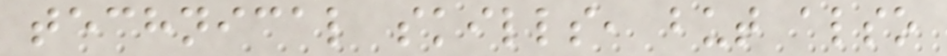technical skills, but also
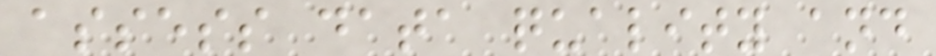assess data quality and
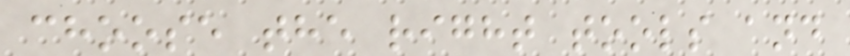choose the right tools and
